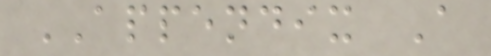APPENDIX A
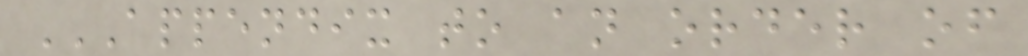APPENDIX TO AN ORDER OF
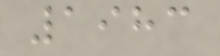1983
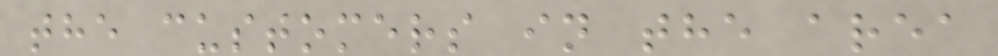the customers in the area
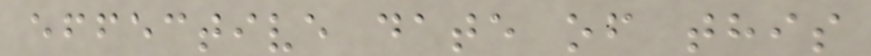effective date of this
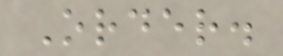Order.
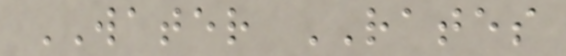WATER RATES
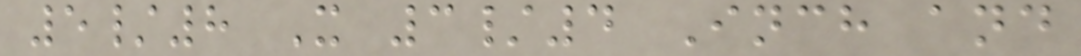5/8 X 3/4 Inch and
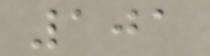101
